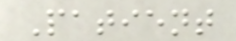Patient
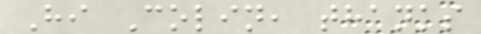Hi Colin, thanks
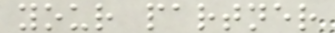your partner
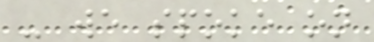- we spoke on
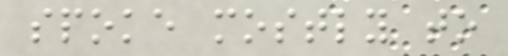spoke mostly to
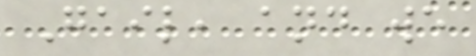Gail, and we
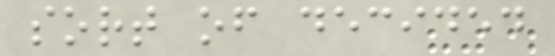sort of decided
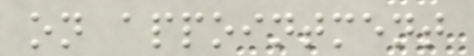on appointment
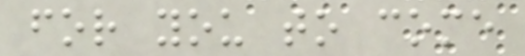for you to come
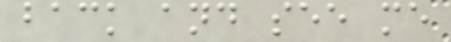back and see me
